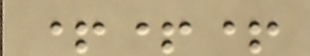+++
